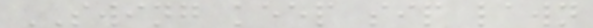SWING keep sip lawn
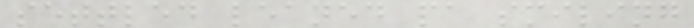settled leaned pa smiling
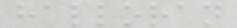halloran
